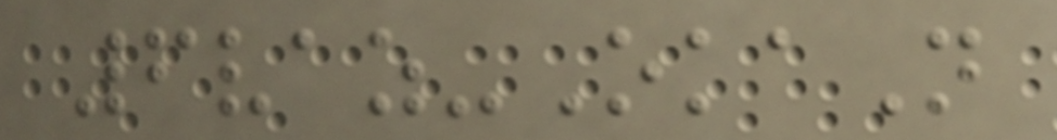6vaz-OkaN
